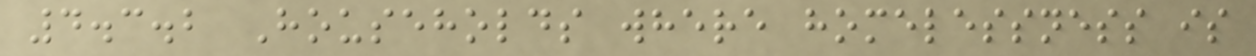4.3.2 Households where homelessness is
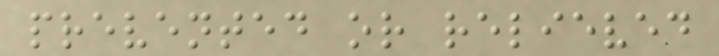prevented or relieved
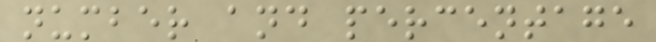number and percentage
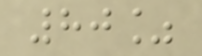80%
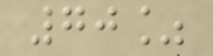70%
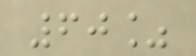60%
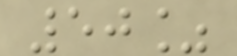50%
